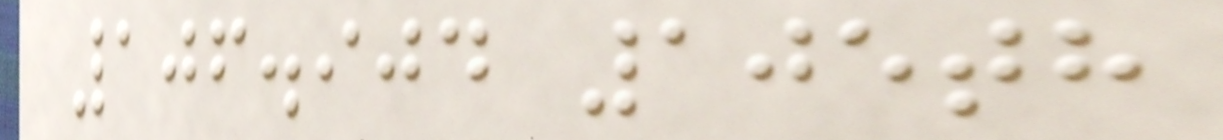106.904 105th
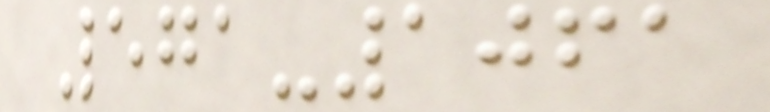571-1061
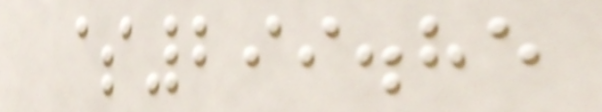$299.85
